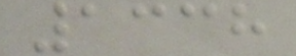1338
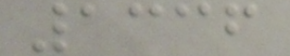1336
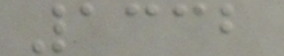1332
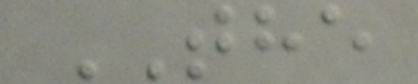THE
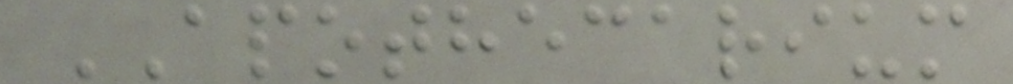APOTHECARIUM
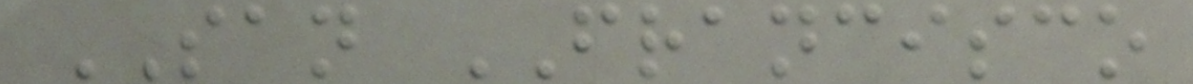SAN FRANCISCO
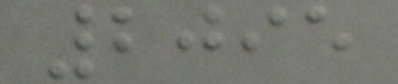2095
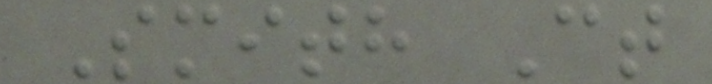Smith Ct
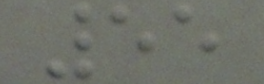55
